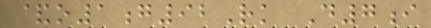&o1g92Rk D7i
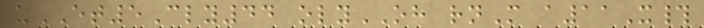uET5Cly44 olyOH rnM a11X#
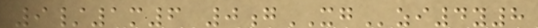9/1m6 0gXGzi4y8
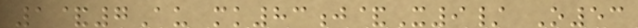1&7Au mk83j&X9/ O53
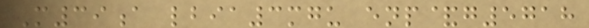M39a lbia3mgu enp&g5718
